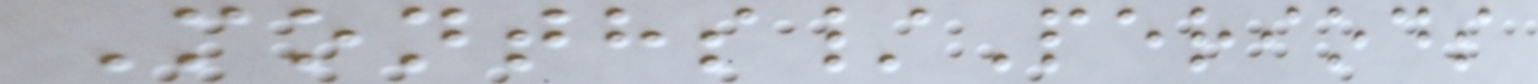Months/Periods
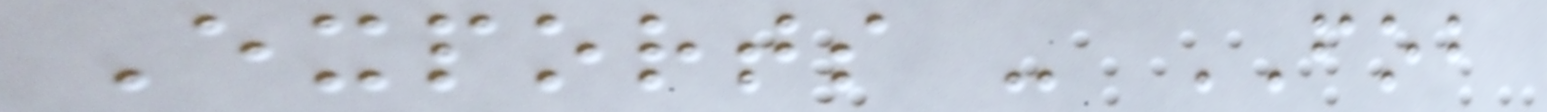Exports - FOB
